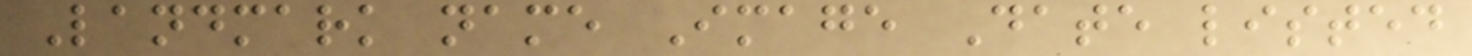Landmark name Image Date listed
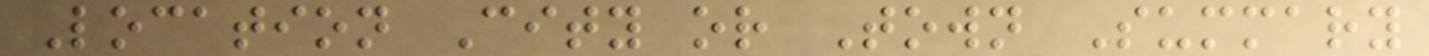Location City or Town Summary
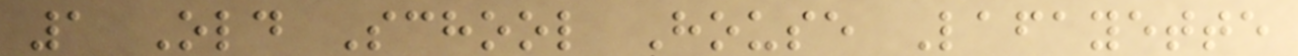1 Old School House Lafayette
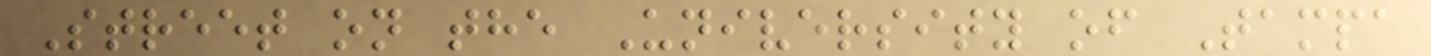Street on the University of Tampa
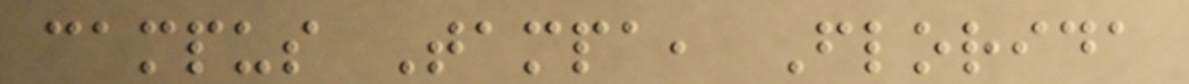campus Tampa, Florida
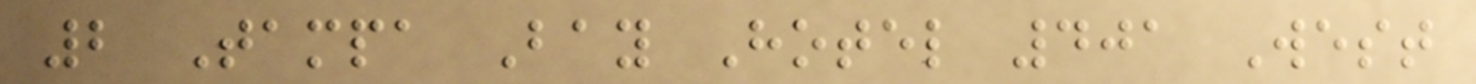2 Tampa Bay Hotel 401 West
